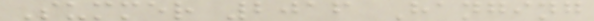Summer 2016 Hanging
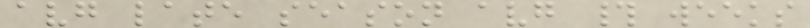avg late season avg # weeks
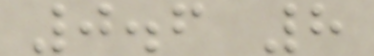0.6 8
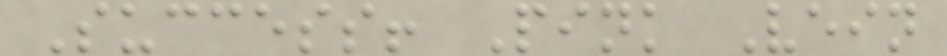Success! Pink Vein
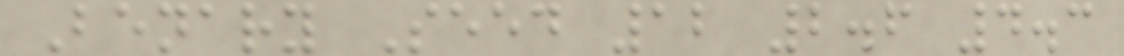Benary Seed 12 2.6 4.3
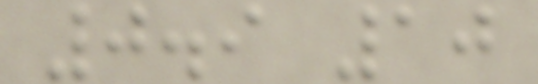0.9 10
